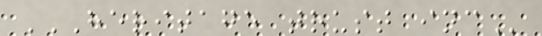HERITAGE TRUST INC
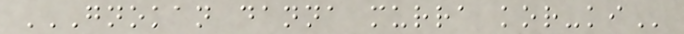GNOKAN DANNA MURRA KOR-KI
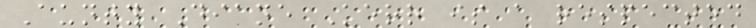Aunty Diane Kerr is a respected
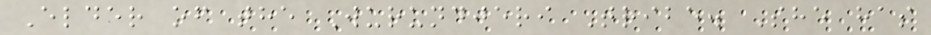Elder of the Wurundjeri Tribe. She has
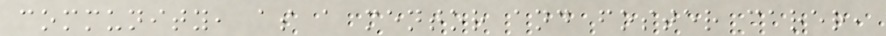community, as a mentor and foster carer,
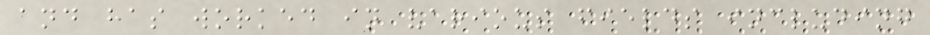and has worked in various fields including
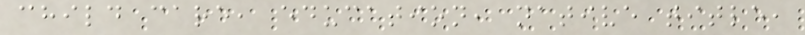child care, education, native title,
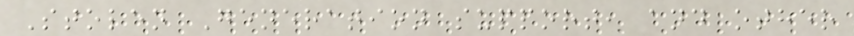Stolen Generation support, and other
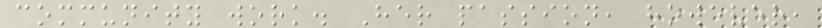community work. Her passion, however,
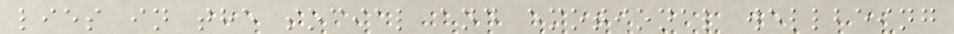lies in the social and emotional wellbeing
